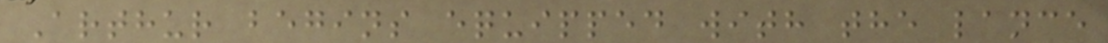Arthur begins equipped with the lance
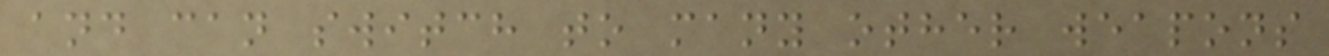and can switch to many other weapons
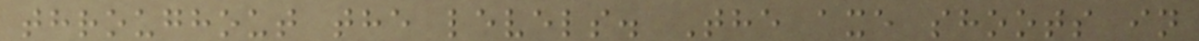throughout the levels. The axe shoots in
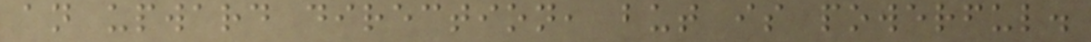an upward direction, but is powerful.
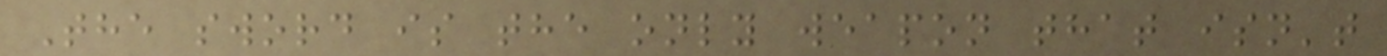The sword is the only weapon that isn't
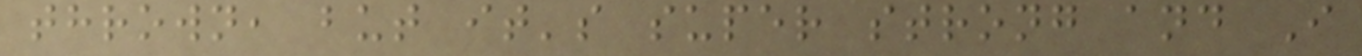thrown, but it's super strong and I
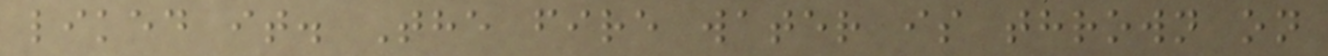liked it. The fire water is thrown on
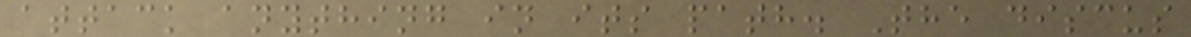attack anything in its path. The discus
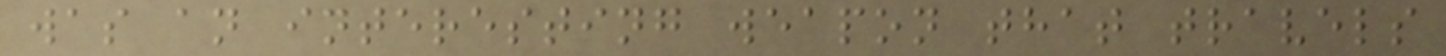was an interesting weapon that travels
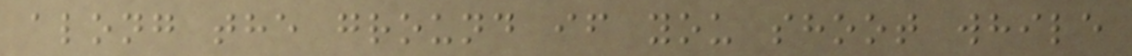along the ground if you shoot while
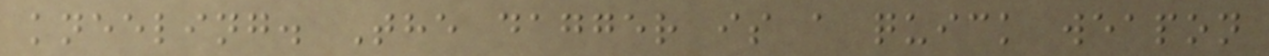kneeling. The dagger is a quick weapon
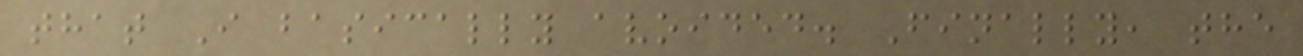that I basically avoided. Finally, the
